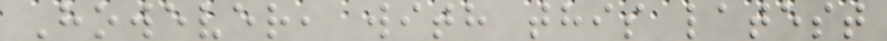However, with this latest
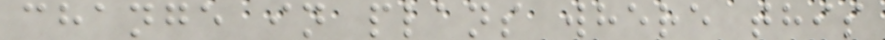change in plans where this
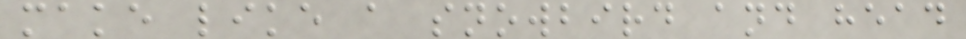make like a snowbird and head
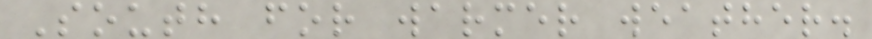South for warmer weather.
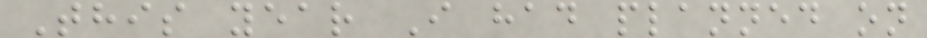This year I had planned on
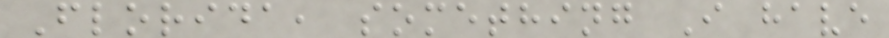Florida, something I have
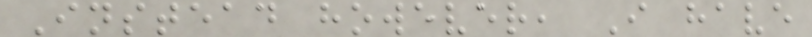Instead however, I have
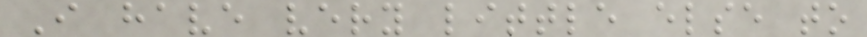I have very little else to
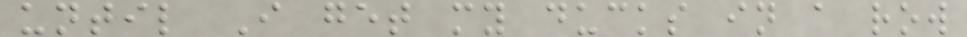until I get my ducks in a row
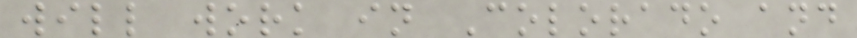will work in Colorado and
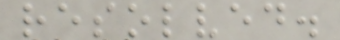resolved.
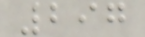297
